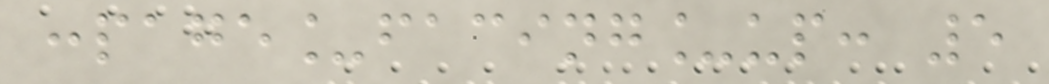:page_facing_up: 5
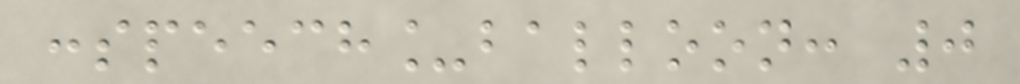:speech_balloon: 0
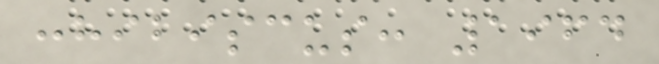:hibiscus: 1964
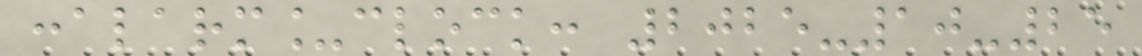:alarm_clock: 2025-10-25
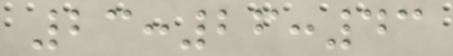23:26:43
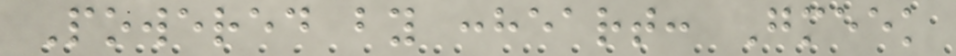Powered by :heart: Gmeek
